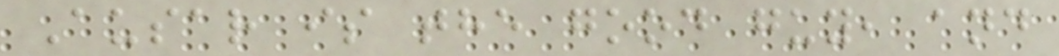Ausar is the good guy, and
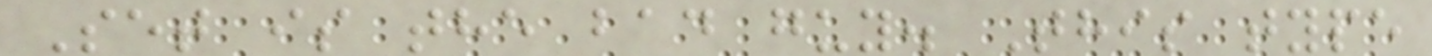Set is the bad guy. This type
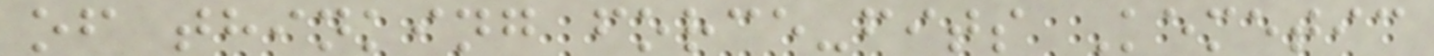of thinking force-fits Kemetic
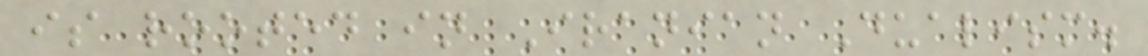is rooted in Iranian Dualism.
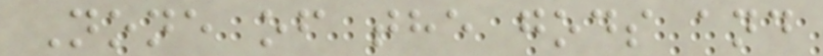None of the gods and
